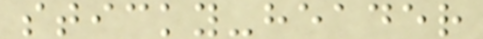sticky-header
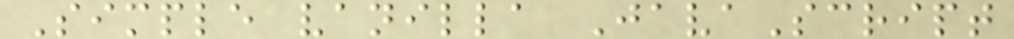Simple vanilla JavaScript
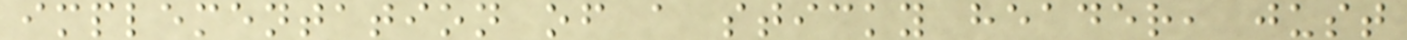implementation of a sticky header, just
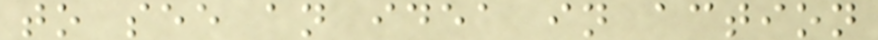to see an idea in action
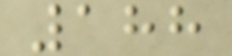188
